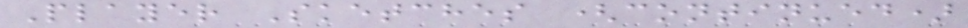Player Sketches (continued)
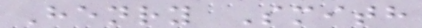Henry Smith
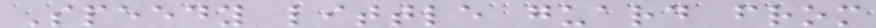Speedy little guard from
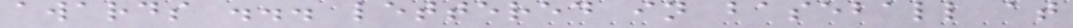awards ... lettered in baseball at
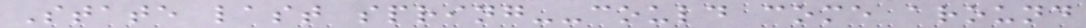State last spring--could come around
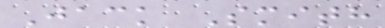Jack Smith
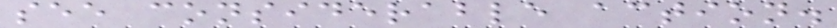see considerable action.
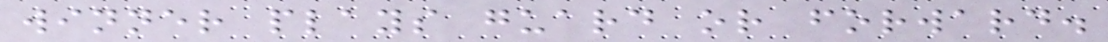winner plays guard or forward.
